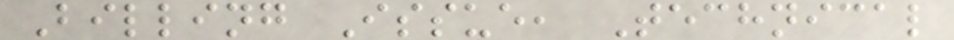Billing Issue, Technical
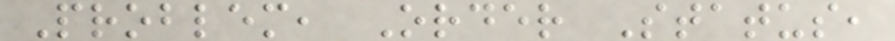Problem, Order Status,
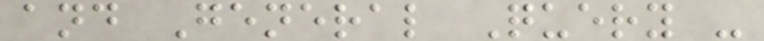and General Query -
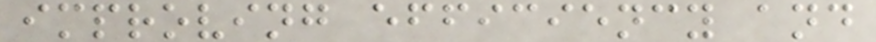improving efficiency and
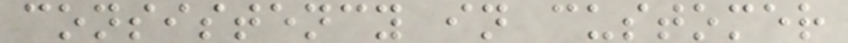consistency in customer
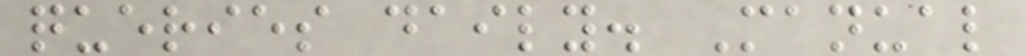queries daily. Manual
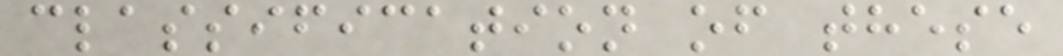classification of these
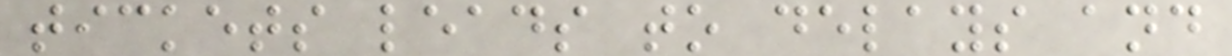tickets leads to delays and
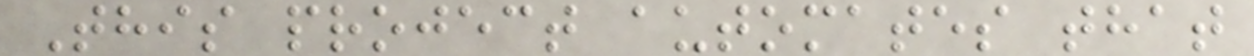This project automates that
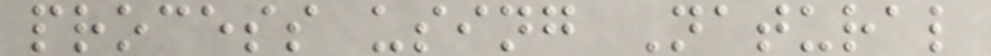process using Natural
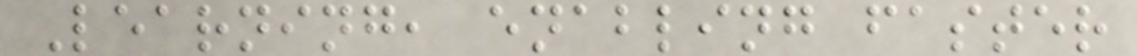Learning, enabling faster
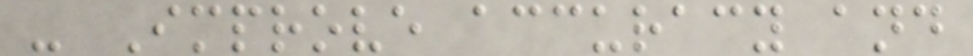- Improve accuracy and
